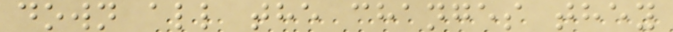down all the changes they
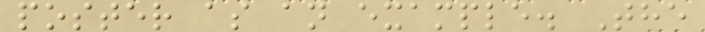poster as an example. The
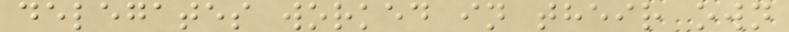delegates worked in their own
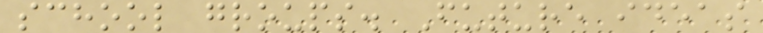school groups. Future ideas
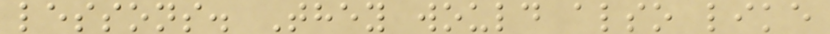lessons. They would also like
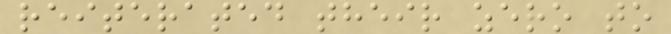reiterated their zero to
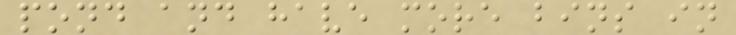pond and have more bins in
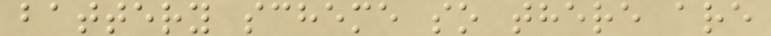battery scheme so there are
